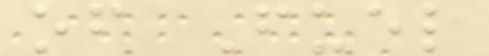of Fuel
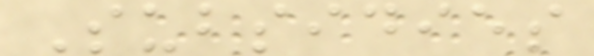Subsidies
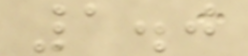1.0
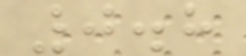0.8
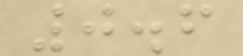0.6
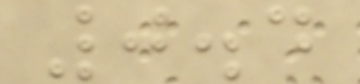0.4
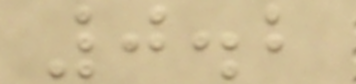0.2
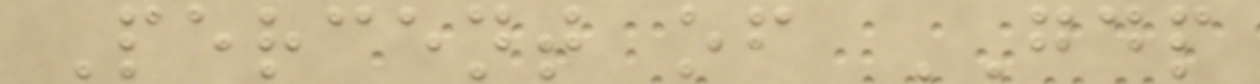Percent of GDP
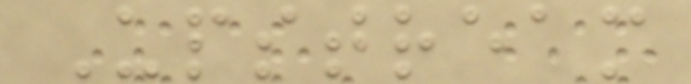Upstream
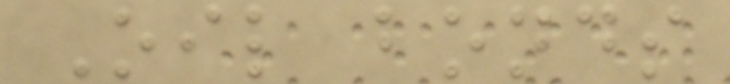Oil bonds
